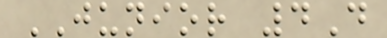JUNIOR 4D
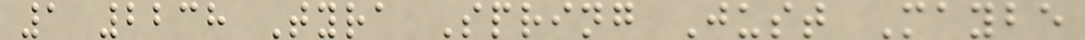1 2238 Tyra Spring Just Maybe
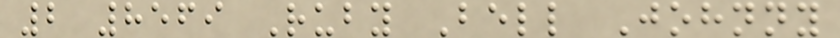2 8569 Ruby Bell Johnny
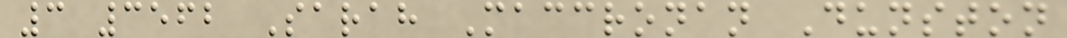3 3562 Sarah Maccronan Dunston
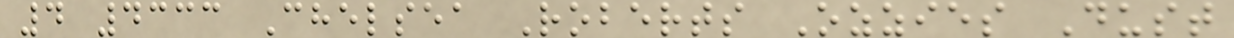4 4333 Chelsea Roberts Ozzies Dust
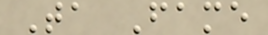Ta Fame
